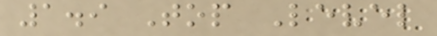1.9 Top Level
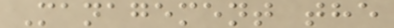Management the
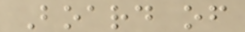Board of
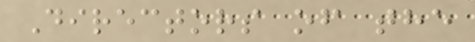Directors of the
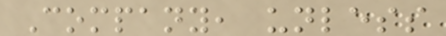Company, unless
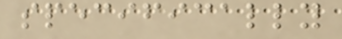specifically
